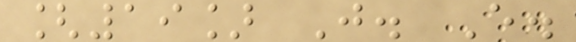[19] J. E.
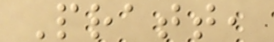Pratt,
